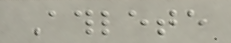Athlete
